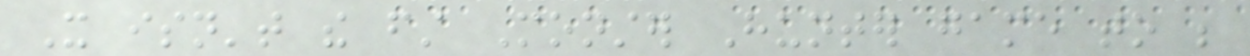It isn't the first Monster Hunter game to be
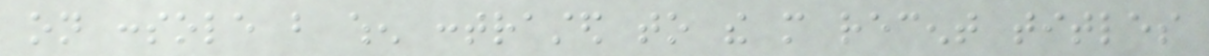on console but when contrasted to the more recent titles
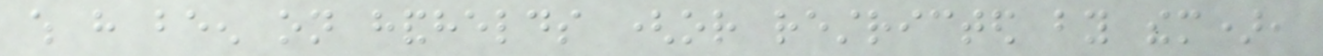which have been on handhelds (or restricted by them),
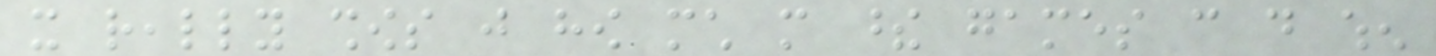it really shows just how much more these games can do when
